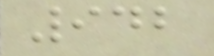942
